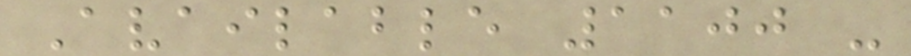Available 1100 -
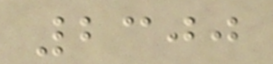2300
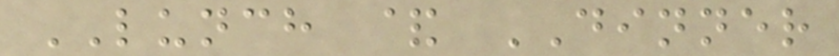LUNCH & DINNER
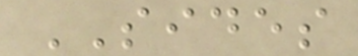SIDES
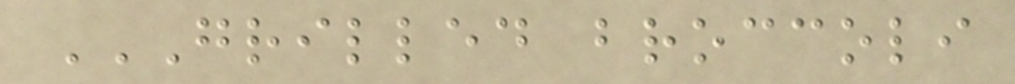GRILLED BROCCOLI
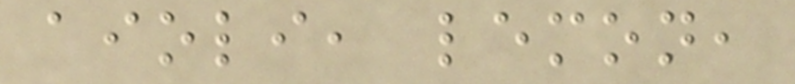aioli, lemon,
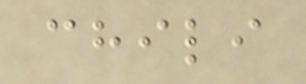chili
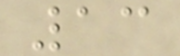13
